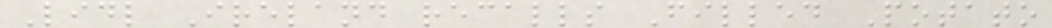Lidl Ireland recalls Filled Potato
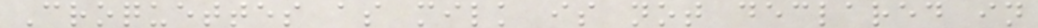Croquettes as milk is not declared in
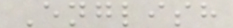English
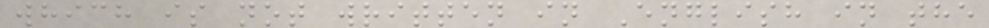which is not written in English in the
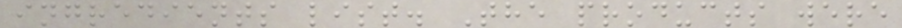ingredients list. The products were
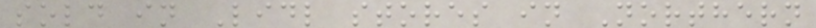sold in Lidl stores in Northern
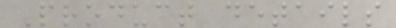Product details
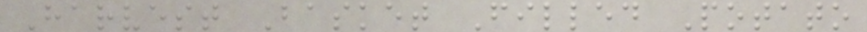Harvest Basket Filled Potato
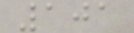101
